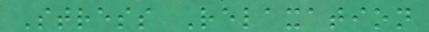Stress Relaxation
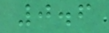0.6
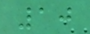10
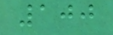100
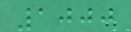1000
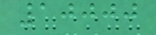10000
